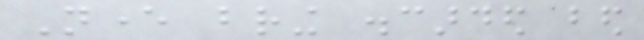Never bring discarded bed
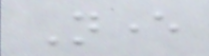Never
